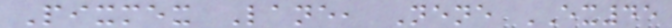Pixmex Lane, Nene EX45
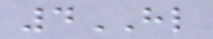4HL
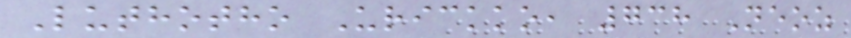Luthotho Urickko, 738 Neoz
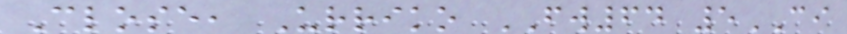Close, Urriko FW64 5CI
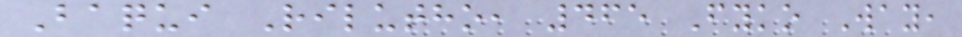Baqui Rilutho, 465 Fyko Way,
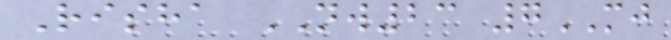Risha NW23 7MJ
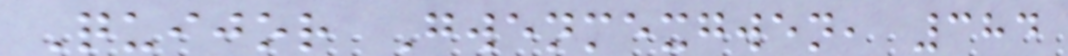Quijor Gwenmexgwen, 384
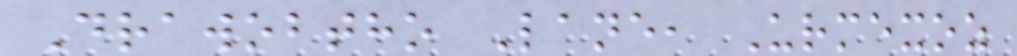Drawobtho Lane, Urmexoz
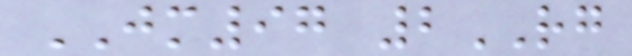JM97 2RG
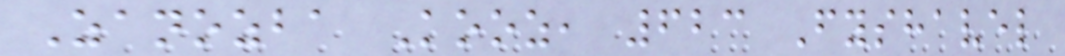Zanozba Kooz, 623 Fyshavel
